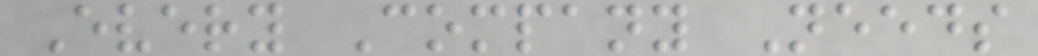Every Company Needs
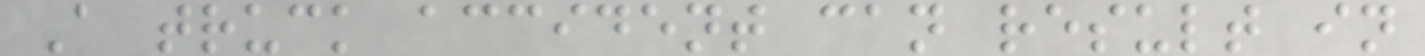A truck accident can result in
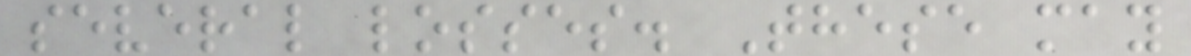several losses. These may
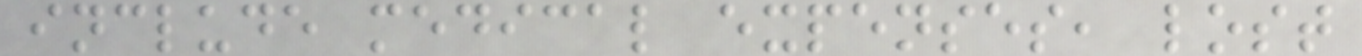include medical expenses, lost
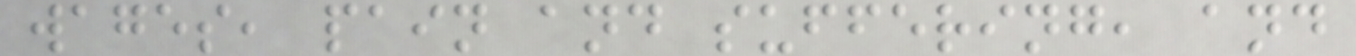wages, pain and suffering, and
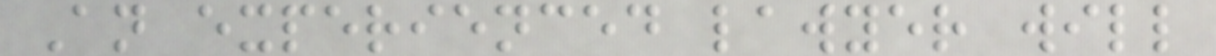An experienced lawyer will
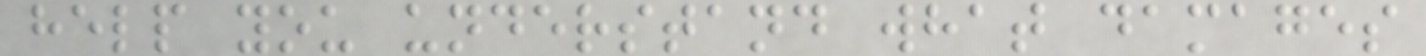help you understand what damages
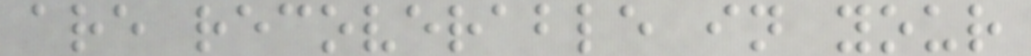are recoverable in your
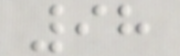98
